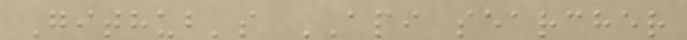Github's API searcher
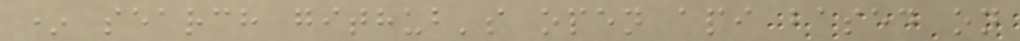* search github's open api based on
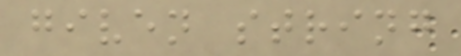given string
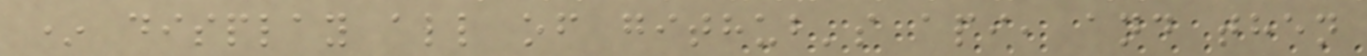* display all of github's api, and then
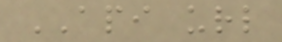API url
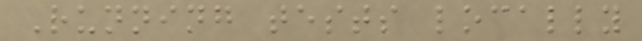Running tests locally
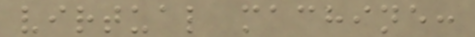virtual machine:
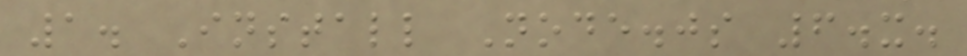1. Install Node.js 6.x.
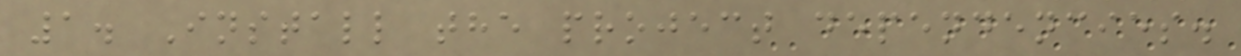1. Install the project dependencies.
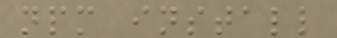npm install
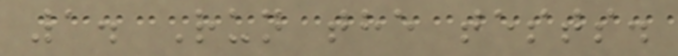1. Run the tests.
